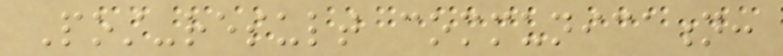Post-result communication:
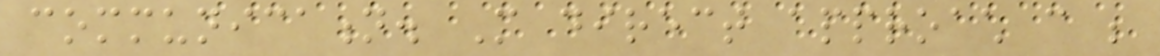communication. More direct approach can be
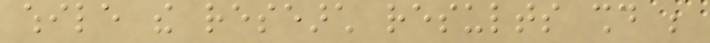while the research results should be
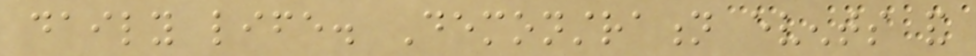daily life. Demonstration events and
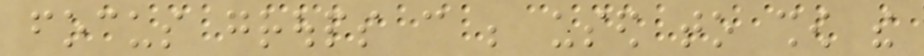focus groups can be used to show the
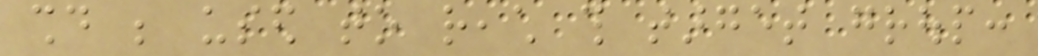should be used to reach this target group:
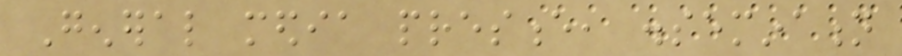General media presence, dissemination
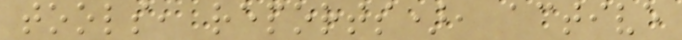tools, reports), active
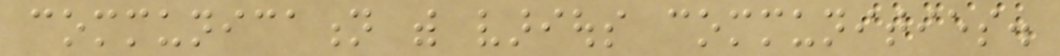communication with various communities.
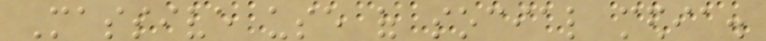Massive use of social media.
